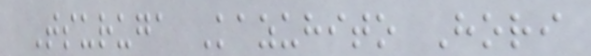Tsuruga Kazuhito Hori
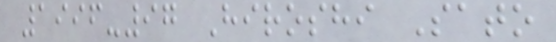1996-97 Hiroshi Sato
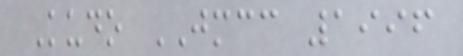Kudo JMCC 1996
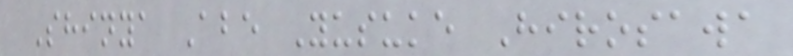Shinya Abe Yusuke Hirosawa
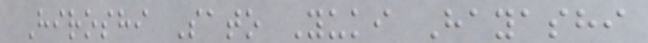Hiroshi Sato Yuki Hayashi
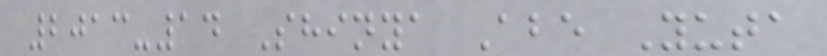2013-14 Shinya Abe Yuta
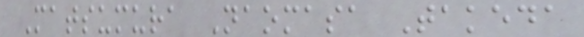Matsumura Naomasa Takeda
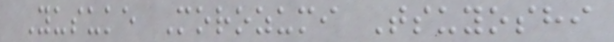Yusuke Morozumi Tsuyoshi
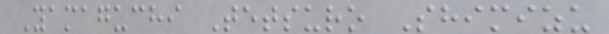Yamaguchi Tetsuro Shimizu
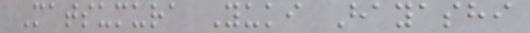Matsumura Yuki Hayashi
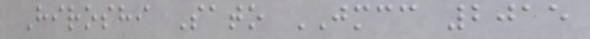Hiroshi Sato JMCC 2015
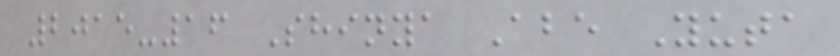2015-16 Shinya Abe Yuta
